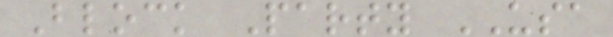Block Party USA
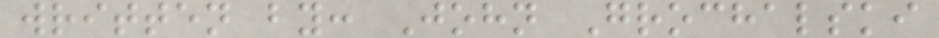written by: John Grochalski
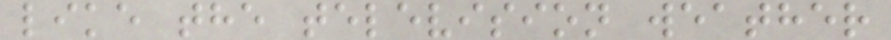like the television weather
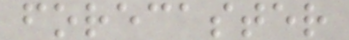forecaster
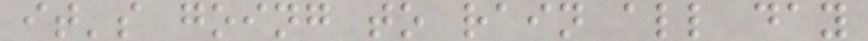it's going to rain all day
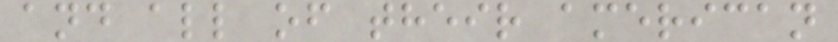and all of their american
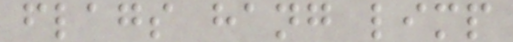flags hang limp
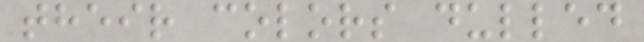their colors dulled
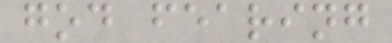god fearing
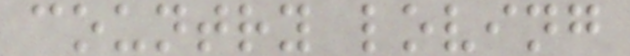country loving
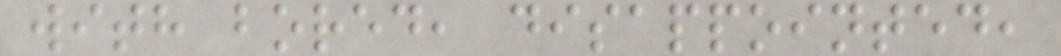with bored, disappointed,
